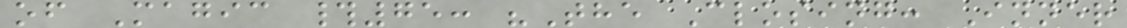of Magic #75: "The Closing: Inner
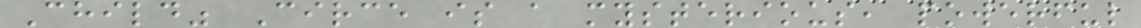Child" Circe is a mysterious, powerful
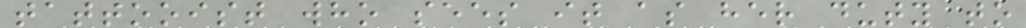tattooist who sees it as her duty to
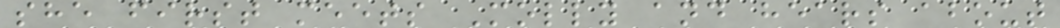she first meets Molly and hears about
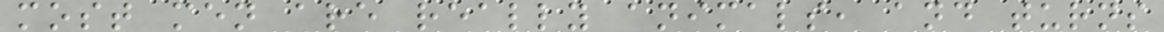most men are really animals, and turns
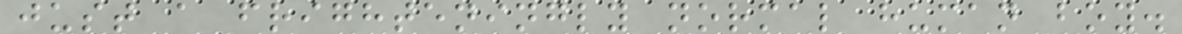just a frighteningly normal human boy.
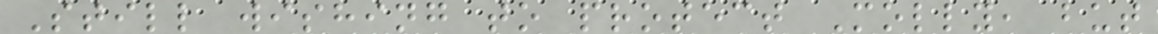Still wishing to protect Molly, but
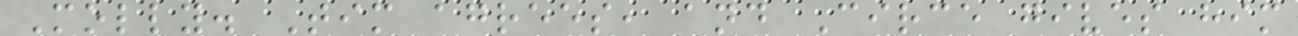Molly. Tim agrees, and Circe gives him
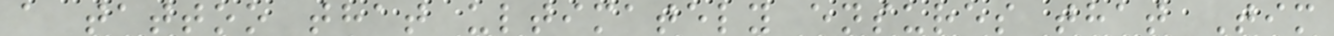a tattoo that ultimately ensures that Tim
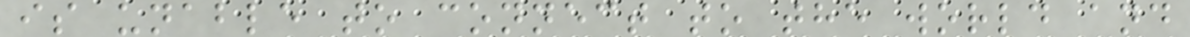is unable to connect to the world and
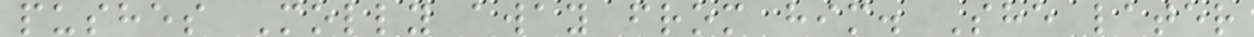pushes Molly away from him. She later
